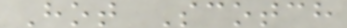Hot Scotch
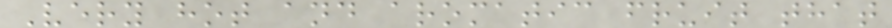Very hot and aromatic fruit that
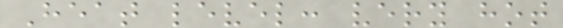Heat level: very hot
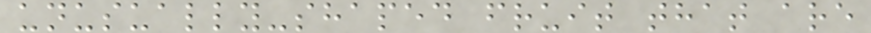unusually-shaped fruit that are
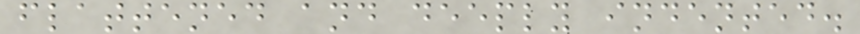flattened and deeply indented.
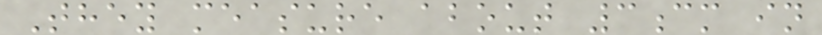They measure about 3cm in
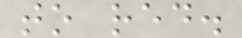to red.
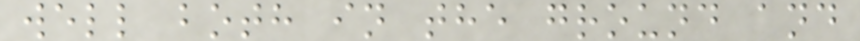well both in the ground and
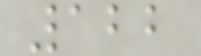122
